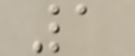1
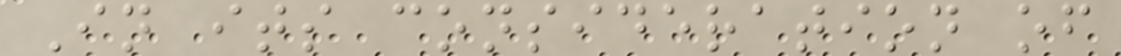In its consideration of
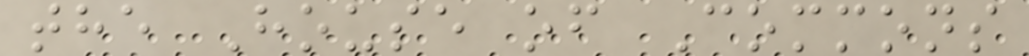the House of Commons
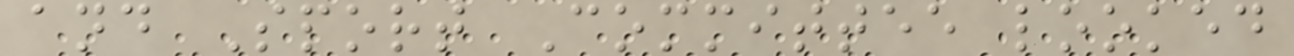and Sport Committee looked
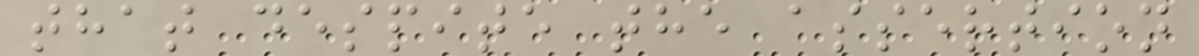that despite the assertion
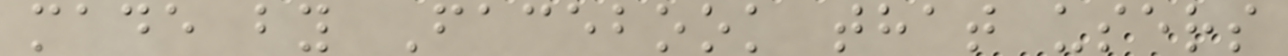made by Facebook that users
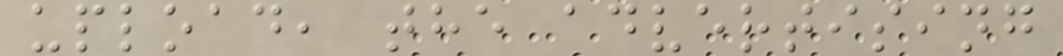upload, the advertising
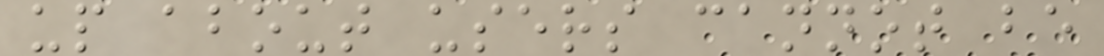up about users cannot be
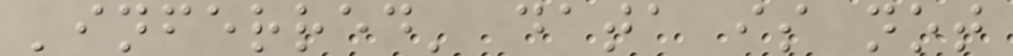'inferred' data is not
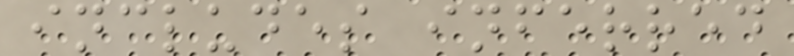includes inferred
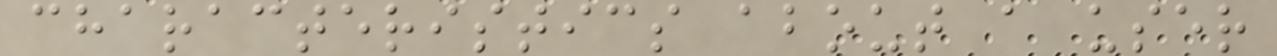characteristics about a user
